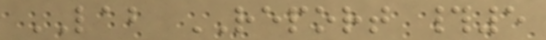LAB REPORT #5
